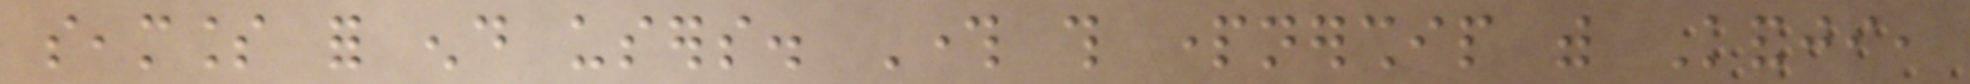seamless for end users. Through this partnership with Kandji,
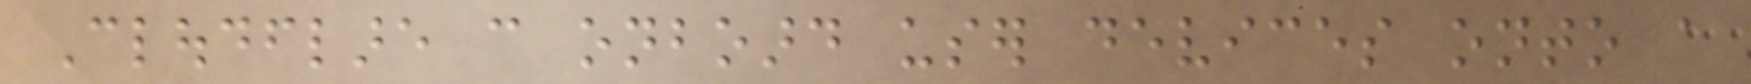Cloudflare can onboard user devices onto a
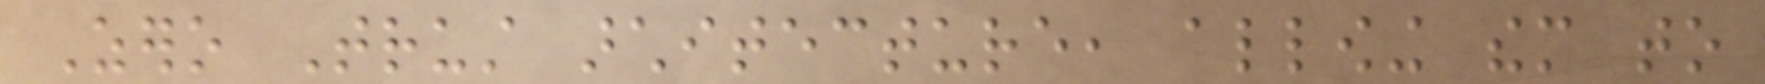Zero Trust architecture, allowing them to
